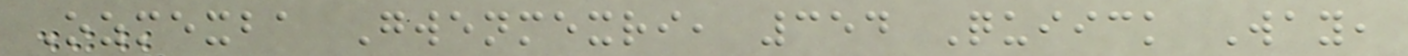Ozmexba Gwenmexri, 354 Quiick Way,
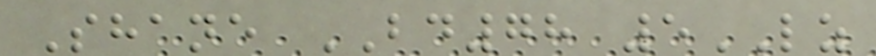Shane BD78 5LZ
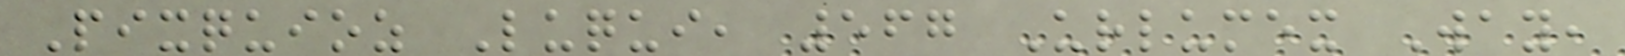Pixquioz Luqui, 567 Urlumex Way,
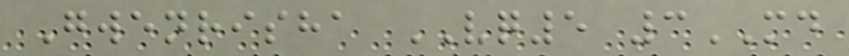Gwenrisha VQ5 3MD
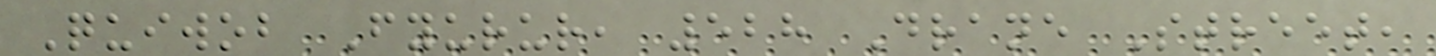Quiwob Fyurur, 528 Drane Street,
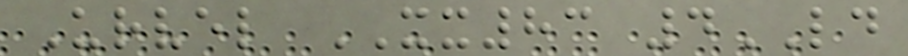Urvel XX83 4LD
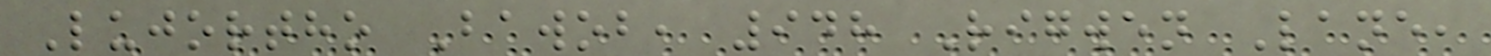Lujortho Bawob, 948 Rigwen Lane,
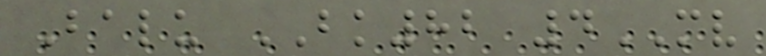Balu BK82 4MV
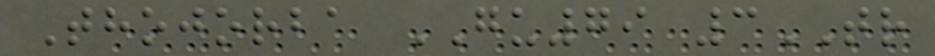Thojorba GU79 3TR
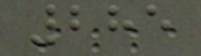285
